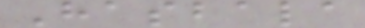Hasbala
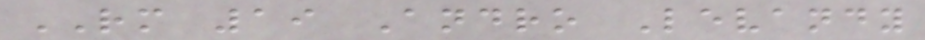RM 19 Andro Levandy
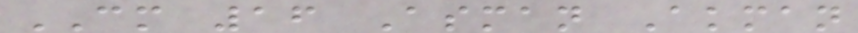CM 16 Asman Akman
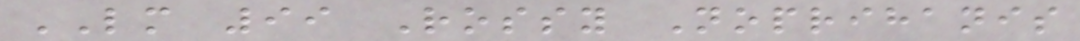LM 99 Rossy Noprihanis
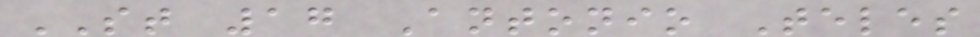ST 17 Antonio Teles
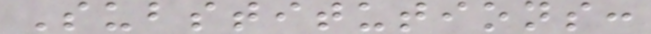Substitutions:
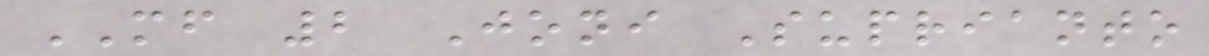MF 2 Joni Suprianto
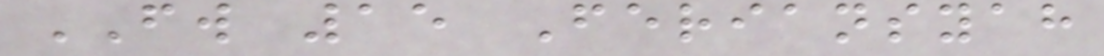FW 15 Feriansyah
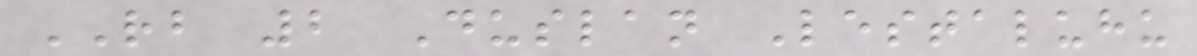RB 2 Duslan Lestaluhu
